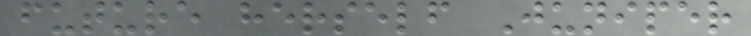future herself Juniper
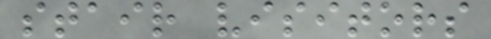stair visitors
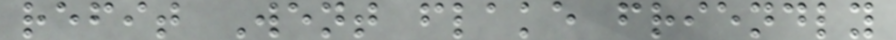refit Went flake friendly
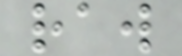raw
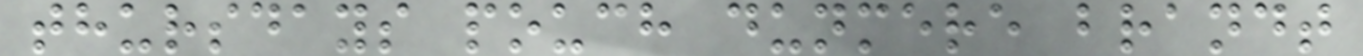thursdays pouch dunmere brandt
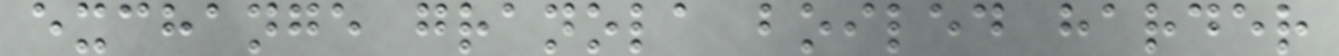exchange granola boiled harder
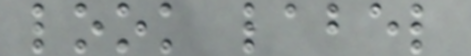look label
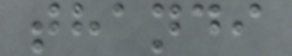thandi
